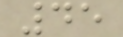45
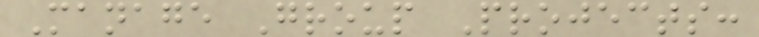Manage Group Projects:
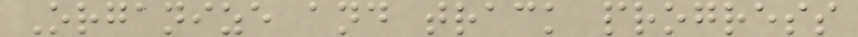Organize and track progress
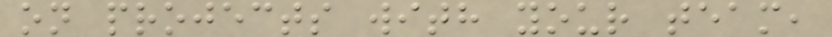on projects with your team,
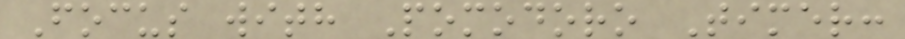Focus with Pomodoro Timer:
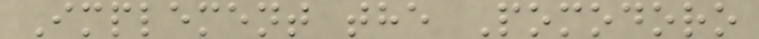Implement the Pomodoro
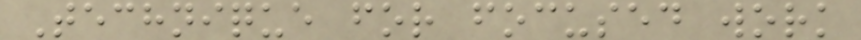Technique for focused work
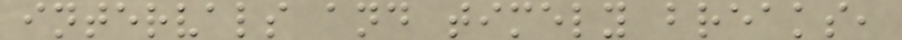intervals and timely breaks,
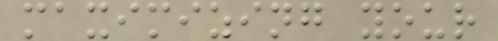maximizing your
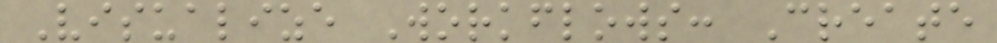Visualize Workflows: Create
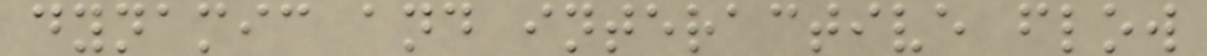dynamic and interactive flow
